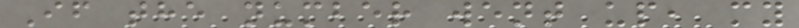If the number went up, my
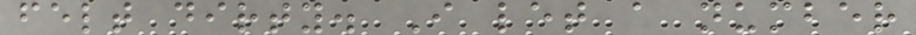felt dirty. I let a number
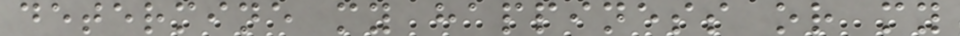determine my happiness or my
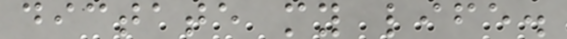dictate my life.
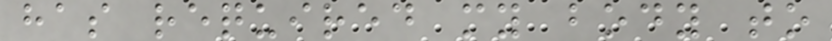has required my body to
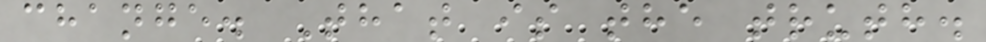change. That is the truth.
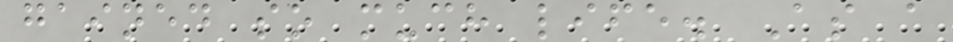gained so much life. As a
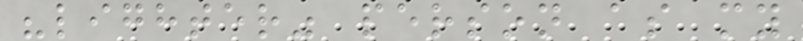"lighter" person as my
